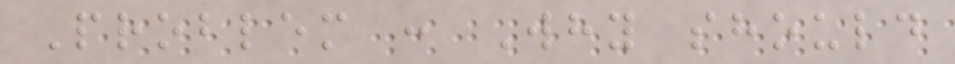Problem : Why should
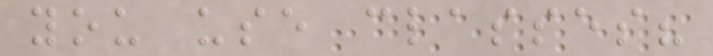you use classes?
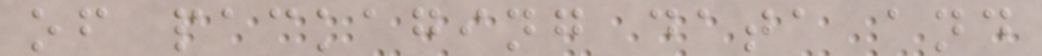of packaging data and
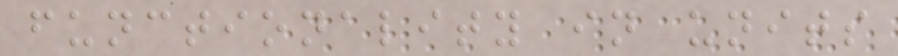functionality in units
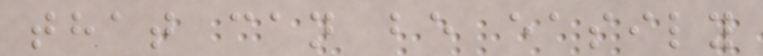that can be easily
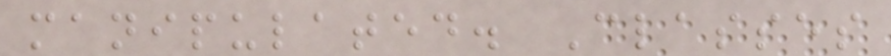manipulated. Classes
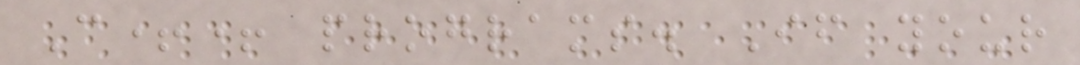C++ programs. If your
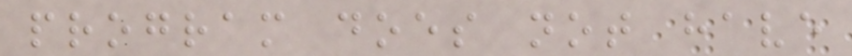program does not have
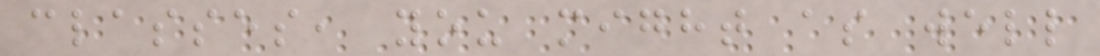classes, you might as well
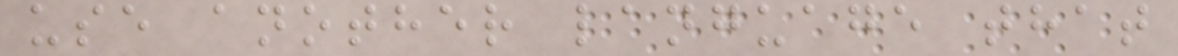use another language that
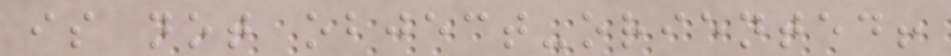is not object-oriented!
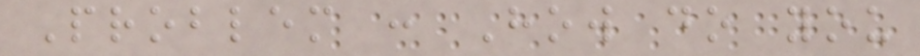Problem : How do you
